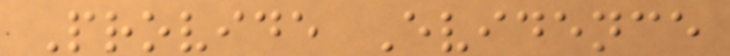Provide Evidence
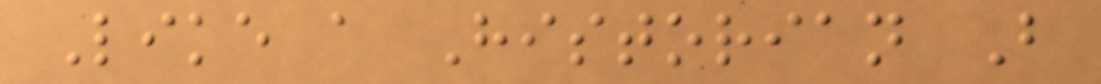Like a Historian B
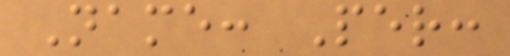Name: Per:
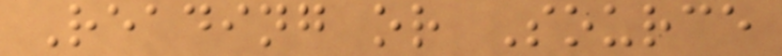Reading or Source
